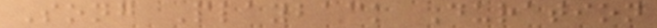Song Playback Duration
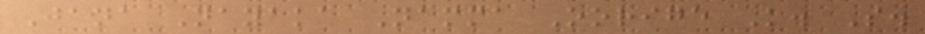Jana Nayaka Namma Oorige K. S.
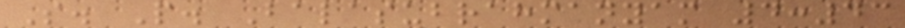S. P. Balasubrahmanyam 4:43
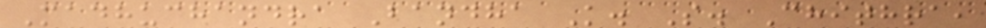Madhuchandra Bandha K. S. Chithra,
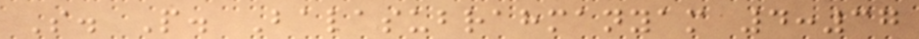S. P. Balasubrahmanyam 4:37
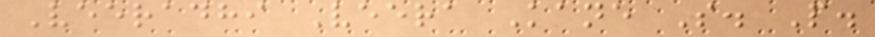Veeradhi Veera Kane S. P.
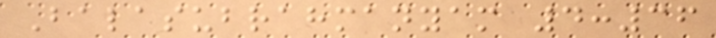Balasubrahmanyam 4:36
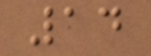14
